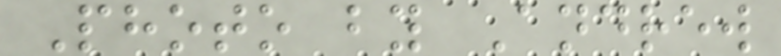Photo by Andrew
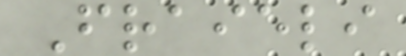Fraieli
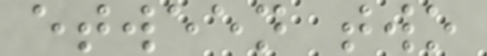etween two
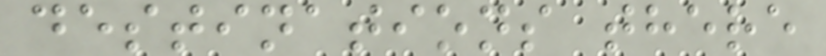destinations there
